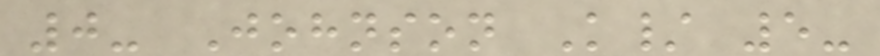0- Johnson K/ 5-
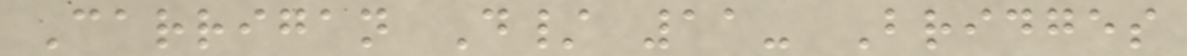Carrigan D/ 11- Bridges
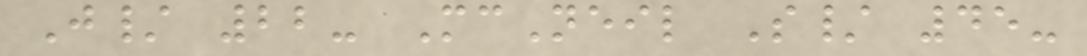J/ 22- McNeil S/ 45-
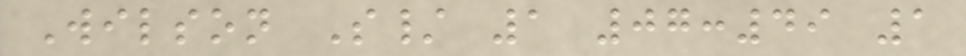Wilson S/ 1 07:49 1
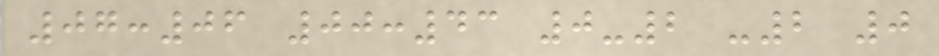07:06 00:43 0-2 -2 0
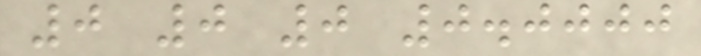0 0 0 0.0000
